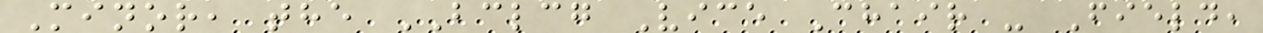Minor, the BCLCG Vice Chair - Field,
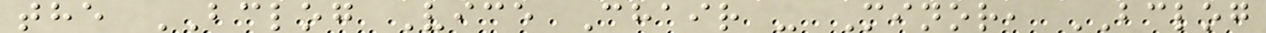the BCLOG Vice Chair - Minor, BCLOG
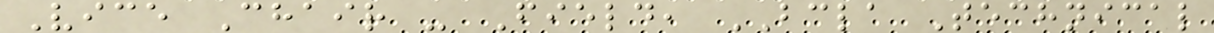Vice Chair - Field, BCLA Technical
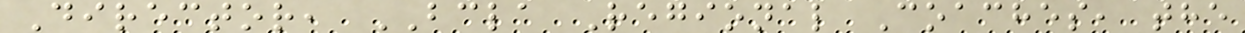Director, BCLA Regional Coaches, the
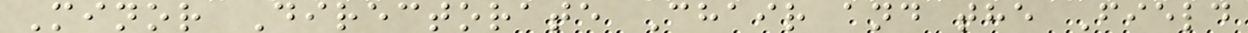Minor Directorate Chair and the Field
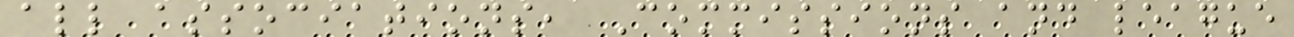all associations, Commissions and league
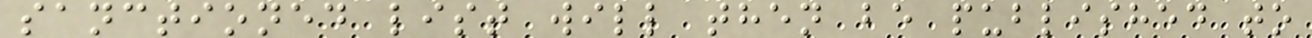sanctioned list will then be published to
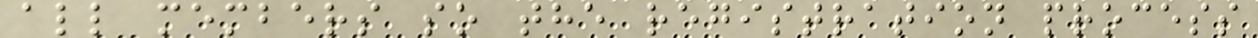all members so the registration process
